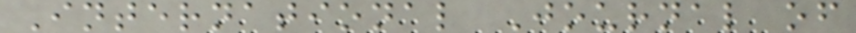International Journal of
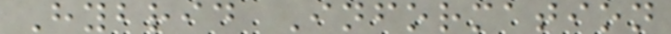Hybrid Information
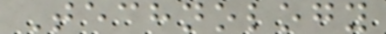Technology
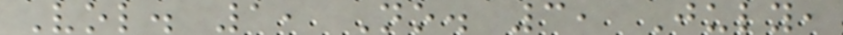Vol. 1, No. 3, July,
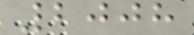2008
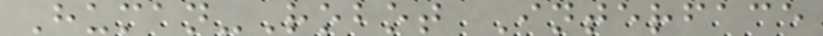Human-Robot Interface
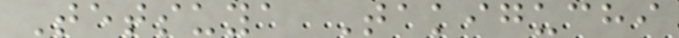Tetsuya Takiguchi
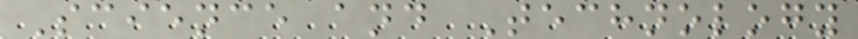Science and Technology
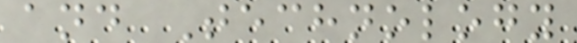and Technology
